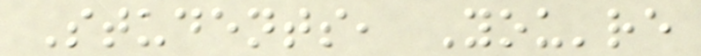Students, You're
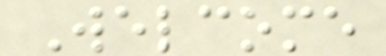Welcome
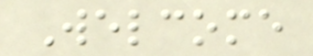Welcome
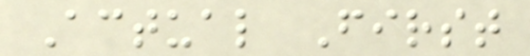Actual First
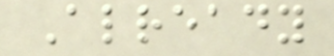Already
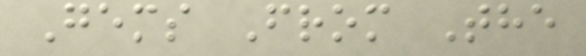Gems From The
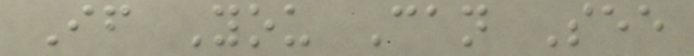If You Can See
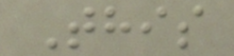This
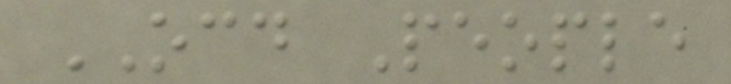OCD People
